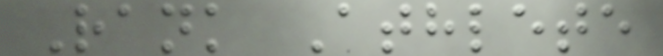Rank Athlete
